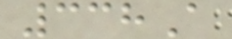338A
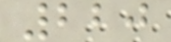220
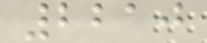2210
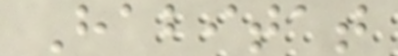Habitat
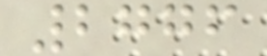2776
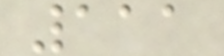111
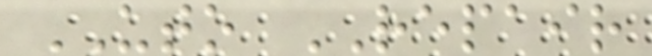UTO REPAIR
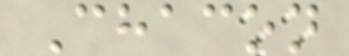Chacon
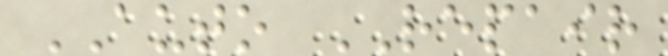AUTO REPAIR
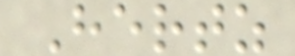Hertz
